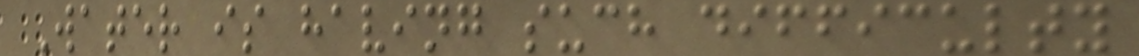Water is having such difficulty
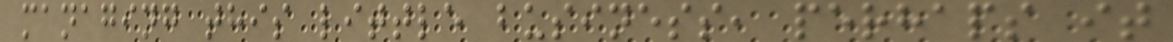managing this little business, perhaps it
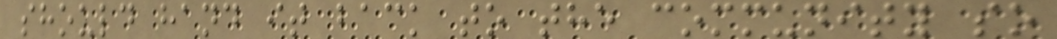should hand it back to the community so
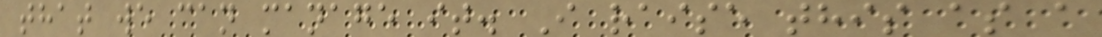that we can manage it. I raise this as a
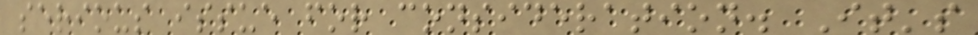serious issue for consideration. It's
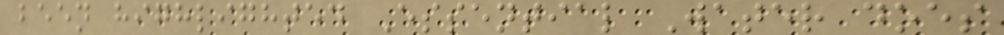been highlighted Essential Water does
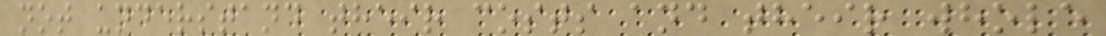not understand their costs and their whole
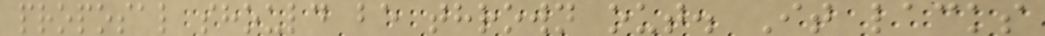proposal should be thrown out. It lacks
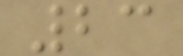23
